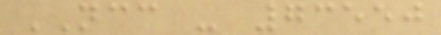NCC - 73550
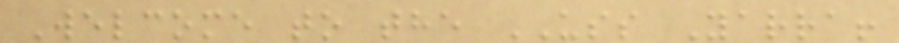Welcome to the USS Yarra!
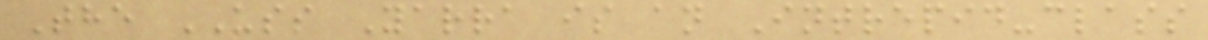The USS Yarra is an Intrepid-class
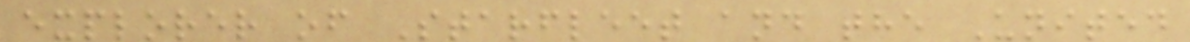explorer of Starfleet and the United
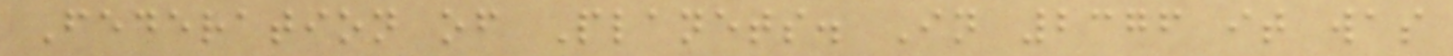Federation of Planets. In 2376 it was
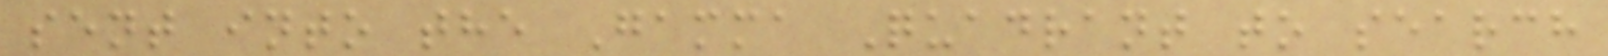sent into the Gamma Quadrant to search
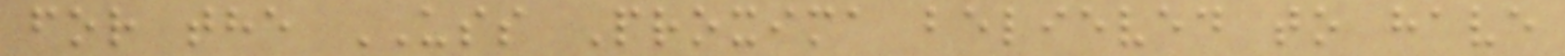for the USS Proxima believed to have
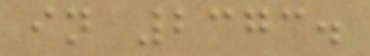in 2373.
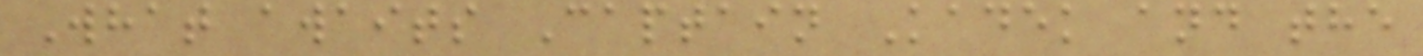What awaits Captain Kadek and the
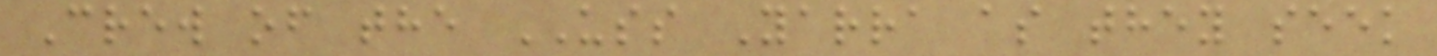Crew of the USS Yarra as they seek
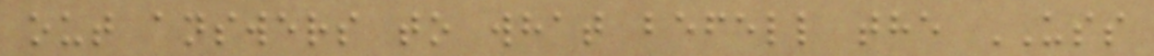out answers to what befell the USS
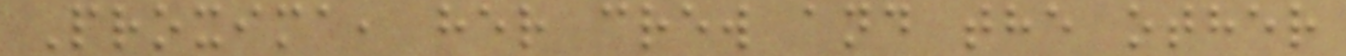Proxima, her crew and the other
